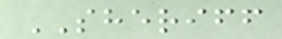SHERIFF
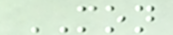MON
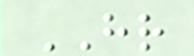HR
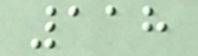118
